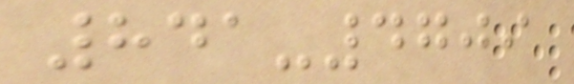841-4709
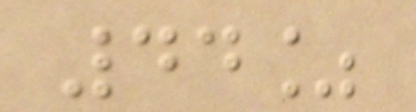44%
